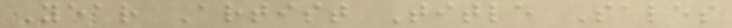Year Artist Title Sales
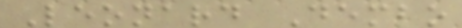Leonard Dembo
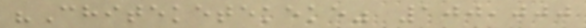"Chiteketekeke" 100,000
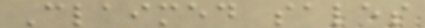Claimed sales
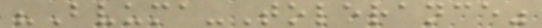"Bvuma-Tolerance"
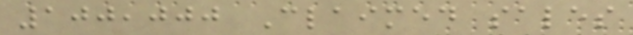100,000 Claimed sales
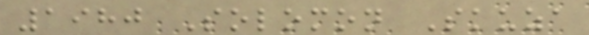1980 Solomon Skuza
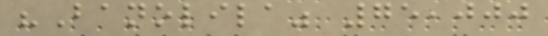"Banolila" 75,000
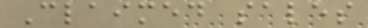Claimed sales
